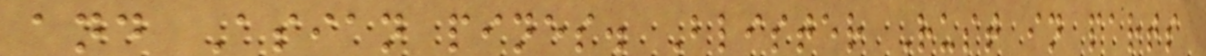and Asian pines. Blister Rust in parts
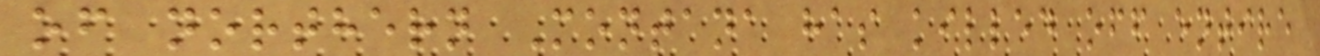of northern Montana has killed off entire
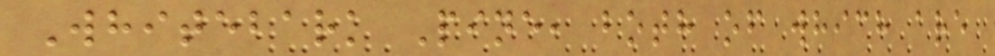Whitebark Pine, both of which are
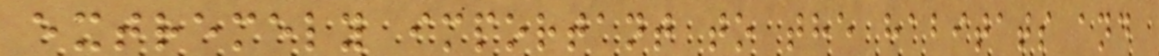extremely important to the habitats and
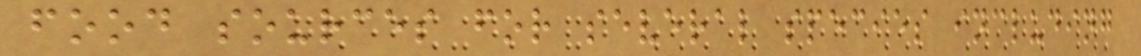food sources for several species including
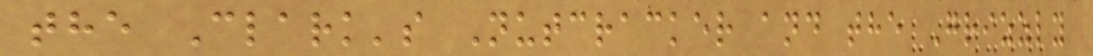the Clark's Nutcracker and the Grizzly
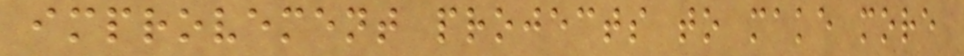improvement projects to make more
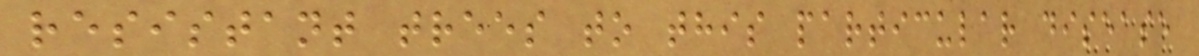resistant trees to this particular disease
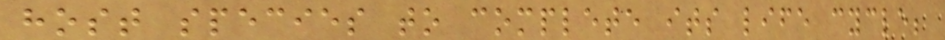host species to complete its life cycle;
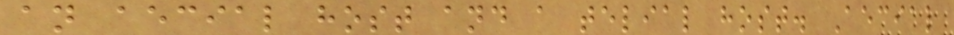an aecial host and a telial host. Aecial
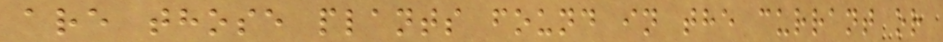are those plants found in the currant or
